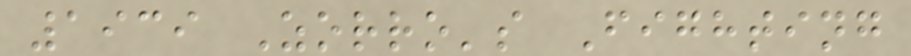1939 Zorro's Fighting
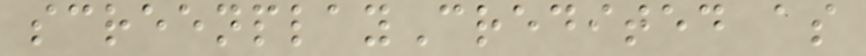screenplayCredited as
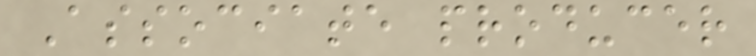Associate producer
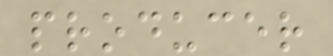producer
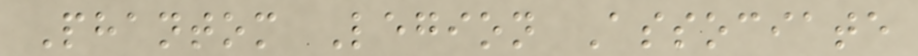Phantom Legion Associate
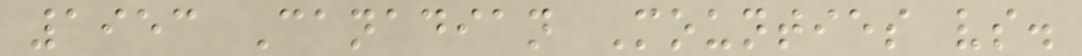1953 Canadian Mounties vs.
